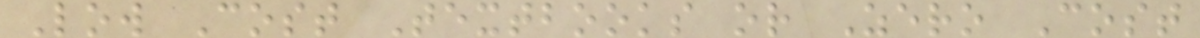Low Cost Textbooks or Zero Cost
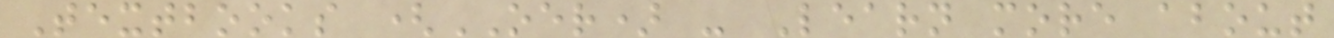Textbooks (OER) - Learn more about
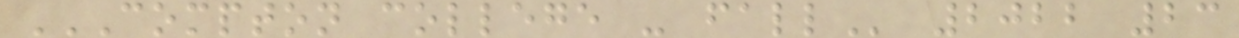COMPTON COLLEGE - FALL 2022 23
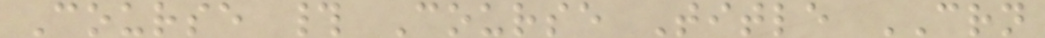Course # Course Title CRN
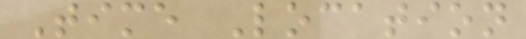Time Location
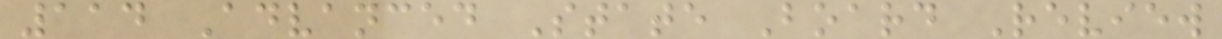114 Advanced State Board Review
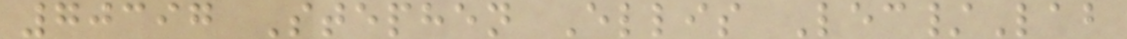70397 Stephen Ellis Lec/Lab
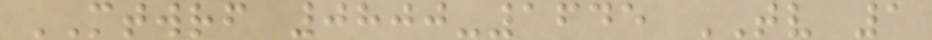MTWRF 0800-1645 TV 1
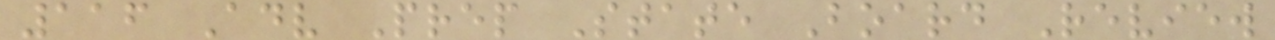116 Adv Prep State Board Review
